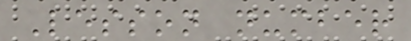Lesson number
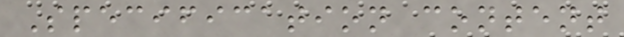Specification content
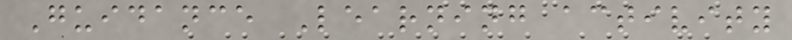Guidance Learning activity
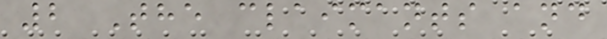2 The claimants and
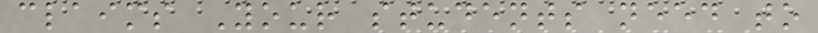claims Your students need to
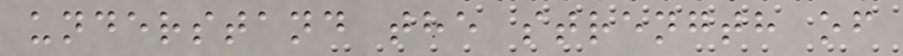understand the strength of
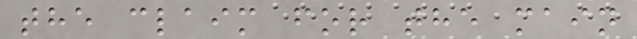the claim for the main
